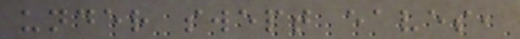under swept eaves,
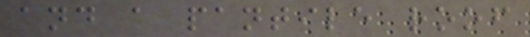and a pantile roof
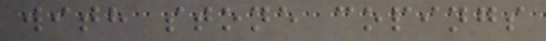with stone copings
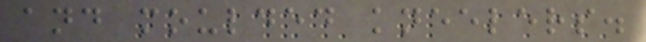and moulded kneelers.
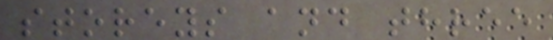storeys and three
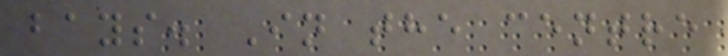bays. In the centre
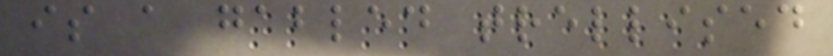is a gabled trellised
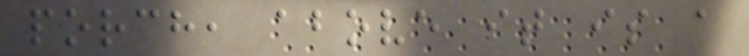porch, above it is a
